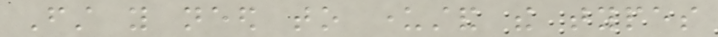First you need to understand the types
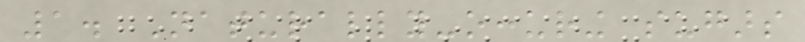1. Naturally-occuring sugars
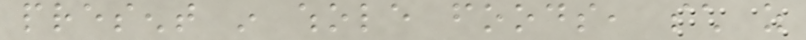present in whole foods, such as
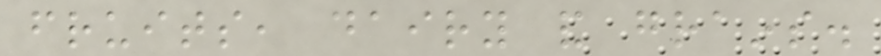fruits, dairy and grains.
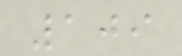109
